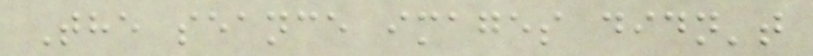The seance images didn't
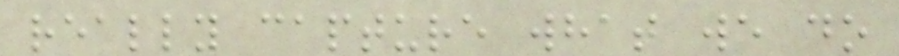really capture what we do
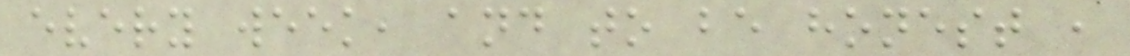every week, and to be honest ,
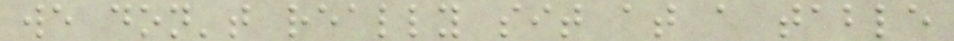we don't really sit at a table
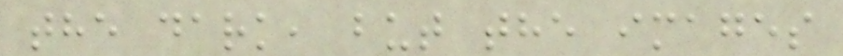the dark, but the images
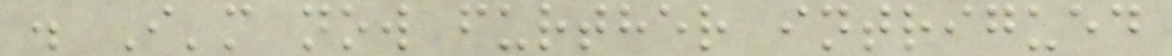. I'm now further intrigued
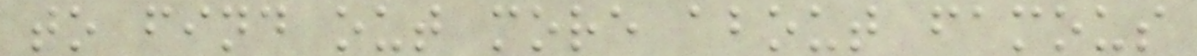to find out more about famous
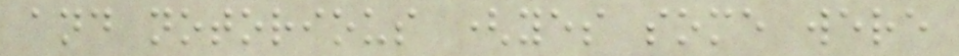and notorious (yes some were
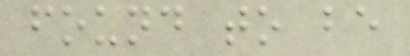found to be
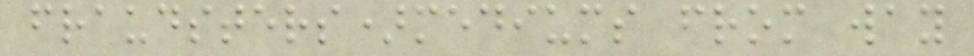fraudsters)mediums from way
